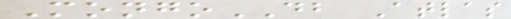MongoDB Atlas
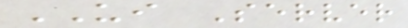UI Server
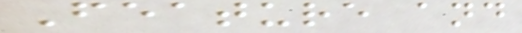Feature and
